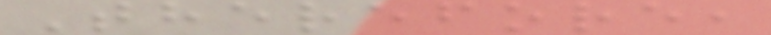Therefore,
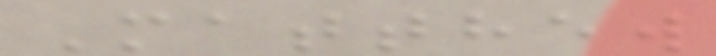Matthew
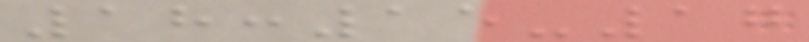18:15-17
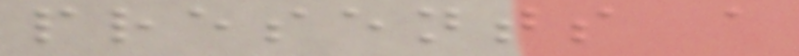presents a
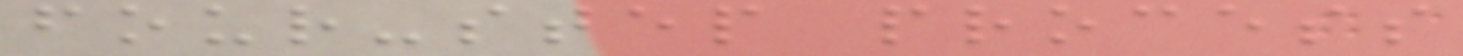four-step process
